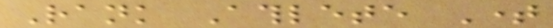Rank Athlete Time
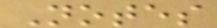Notes
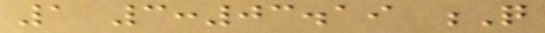1 3:03.19 Q
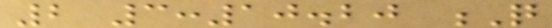2 3:10.20 Q
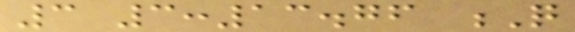3 3:13.76 Q
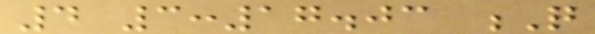4 3:17.03 Q
